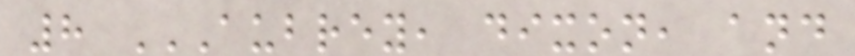8 AUBREY, DIXON, AND
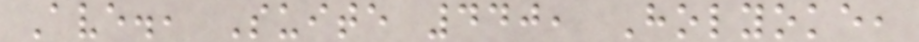Ave., Suite 440, Holyoke,
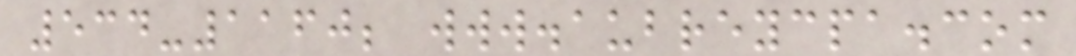534-1160; www.aubreycpa.com
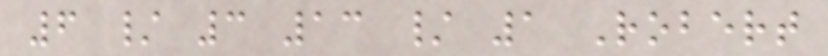6 / 3 13 / 1 Robert
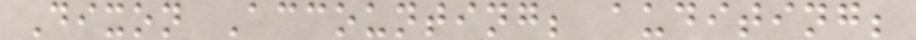Dixon Accounting; auditing;
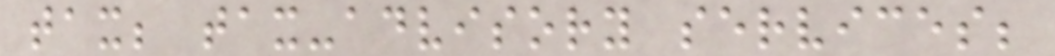tax; tax-advisory services;
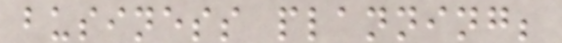business planning;
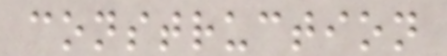construction
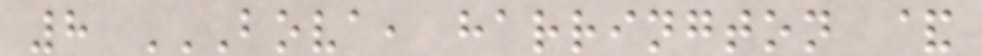8 BOVA, HARRINGTON &
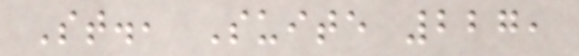St., Suite 227,
